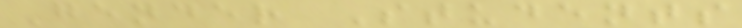Gender Students
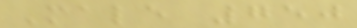Male 750
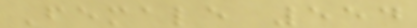Female 554
